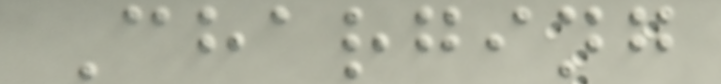Charging
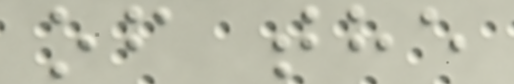of the
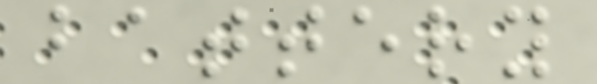battery
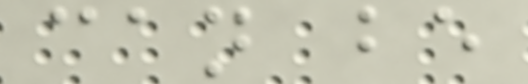can be
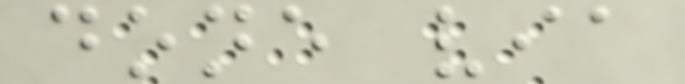done via
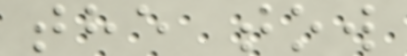the tow
